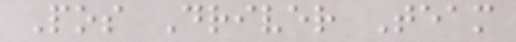Pos Driver Team
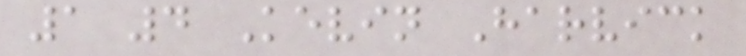1 4 Kevin Harvick
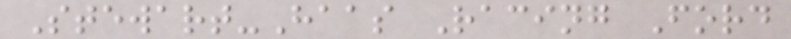Stewart-Haas Racing Ford
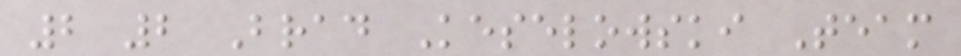2 2 Brad Keselowski Team
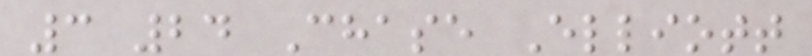3 24 Chase Elliott
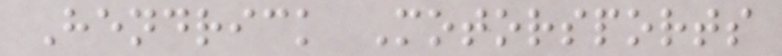Hendrick Motorsports
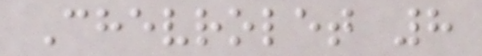Chevrolet 8
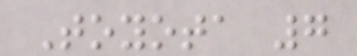Toyota 7
